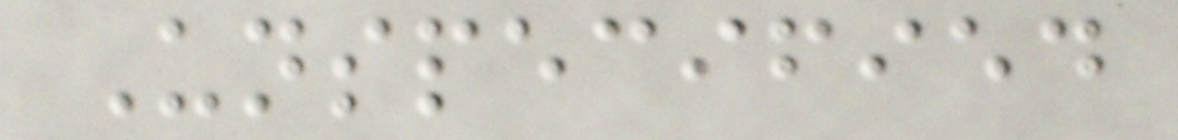Unspecified
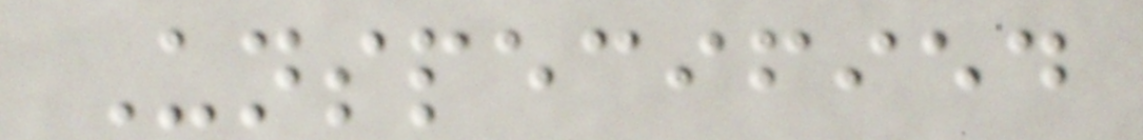Unspecified
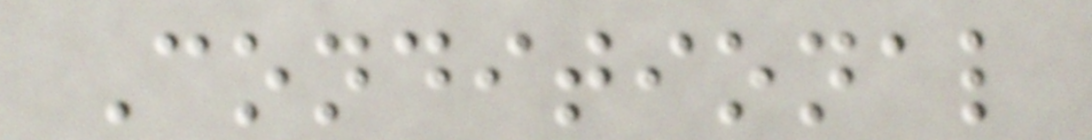Conditional
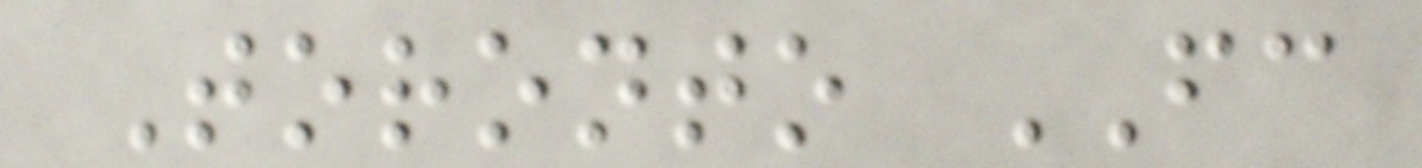Toronto FC
